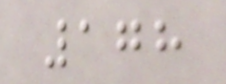178
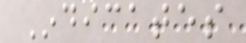Indicates
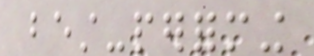best-performing
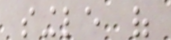single of
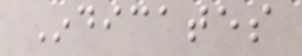Indicates
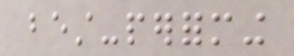best-performing
